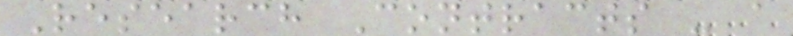Research Contracts - a
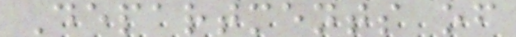Departments of
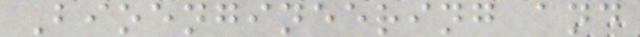Bioengineering and
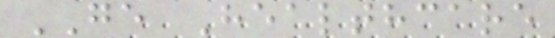GE Healthcare
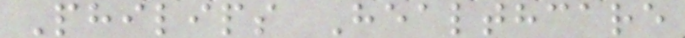Philips Healthcare
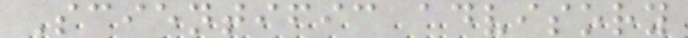Scientific advisory
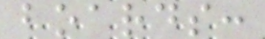boards:
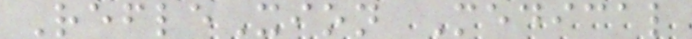RefleXion Medical
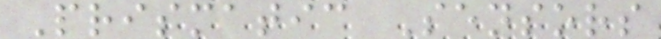Prismatic Sensors
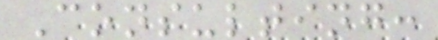Consulting:
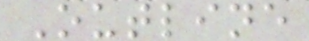Outline
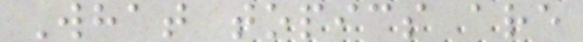What topics are
